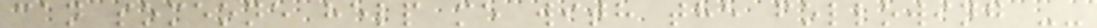can someone help me with the following --
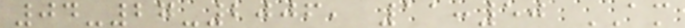04-27-2006, 11:50 AM
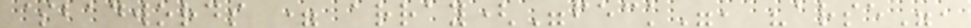$badwords = array("feck", "arse",
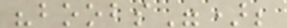"boobs");
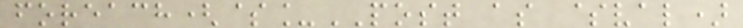foreach($_POST as $val)
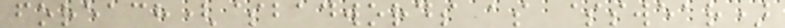foreach($badwords as $swear)
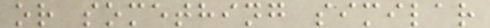or something similar
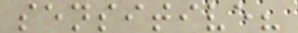sensitive?
